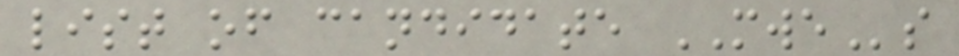list of candidate MWEs
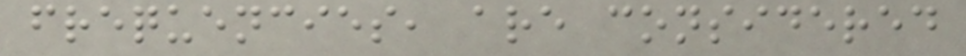frequencies, are considered
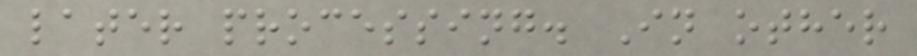later processing. In other
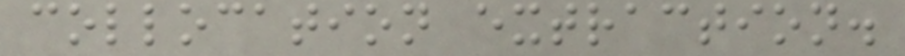collocation extraction.
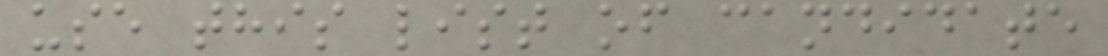use this list of candidate
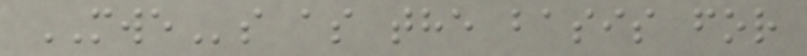MWEs as the basis for
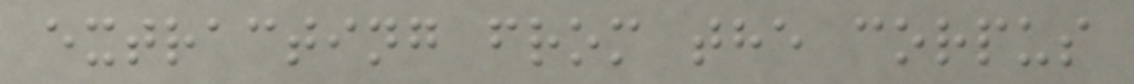extracting from the corpus
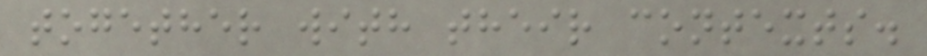together with their contexts.
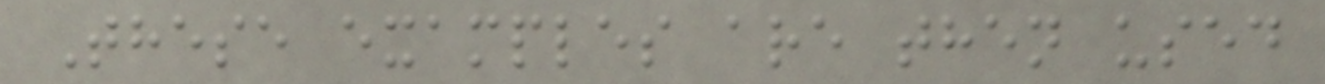These examples are then used
